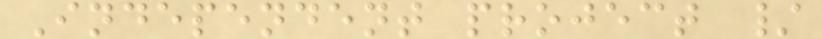Independent project /
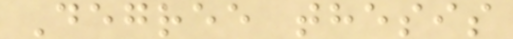Degree thesis
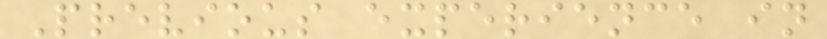Previous experience in
